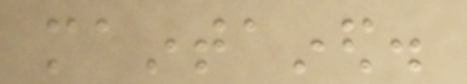maintained.
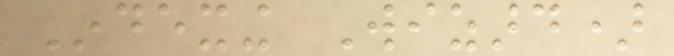Indexing Wizard)
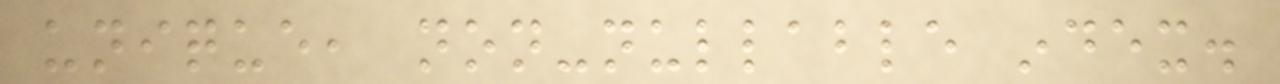unique, non-nullable index.
